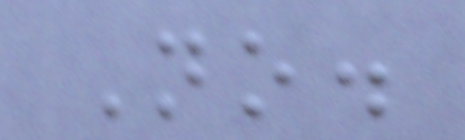No.
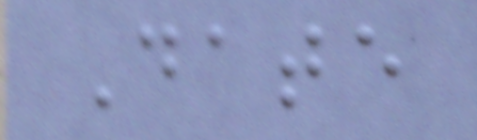Date
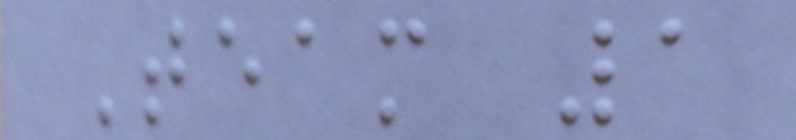Team 1
